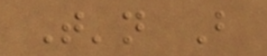T'n B
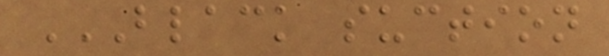BLACK SUCTION
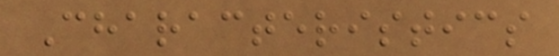Characteristics
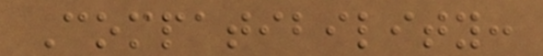Compatibility:
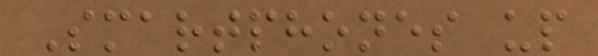Smartphones up
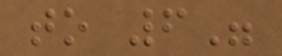to 6"
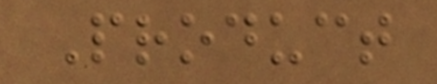Product
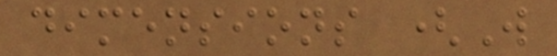dimensions (W
